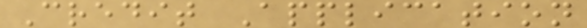Credit Application
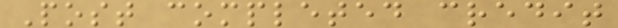Post completed credit
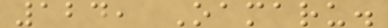124, Oamaru.
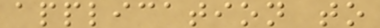application to
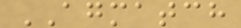AGMATCH
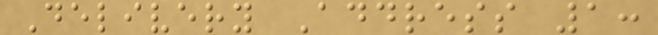Delivery Address 1:
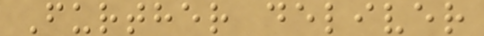Further deliver
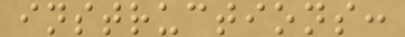instructions:
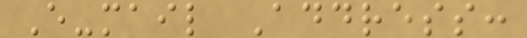E-mail Address:
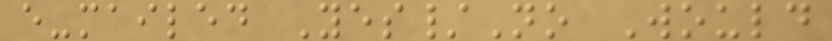e-mailed Yes/No Would
